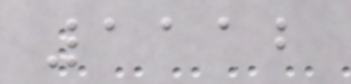1112
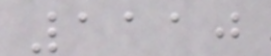1110
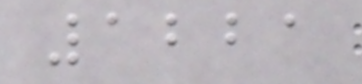1221
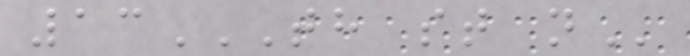13TH ST N
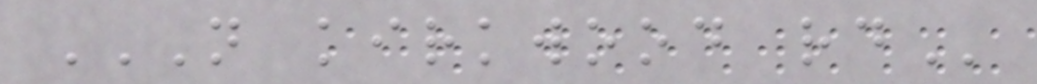N KIRKWOOD RD
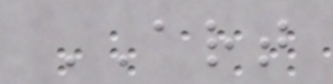ART
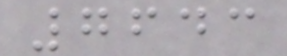7643
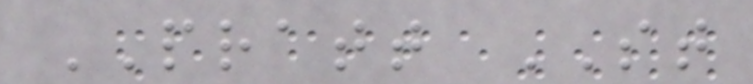PRATT ST
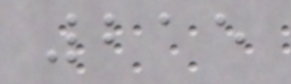215
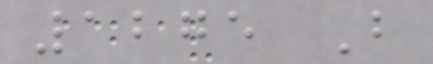1275 B
